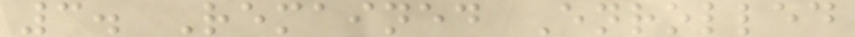3. Remained Enrolled
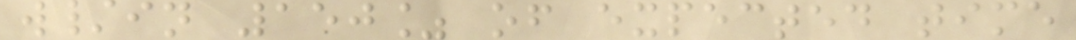w/in 150% of expected time
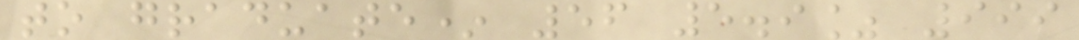to graduate* 56 5.9% 999
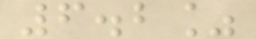6.2%
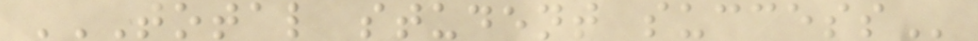TOTAL STUDENT SUCCESS
